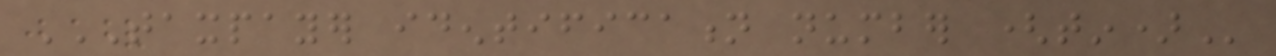TAXPAYER IDENTIFICATION NUMBER (TIN)
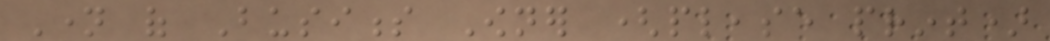Name of Business Owner (please print)
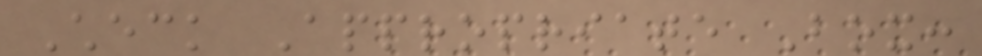Check Appropriate Box:
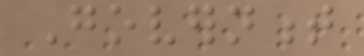Government
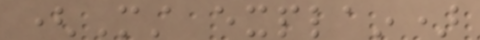(Must explain)
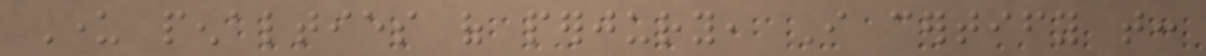Under penalties of perjury, I certify that:
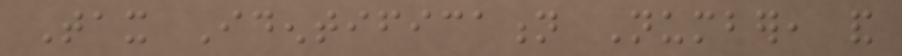Tax Identification Number, and
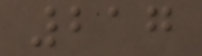217
